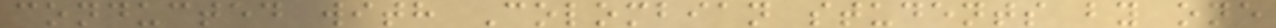conducted with Colombian students by one
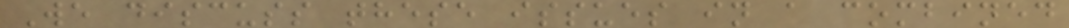We discuss these issues in a combined
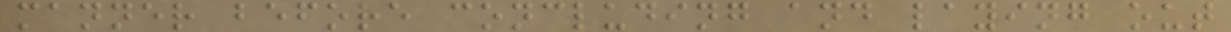manner before concluding and laying out
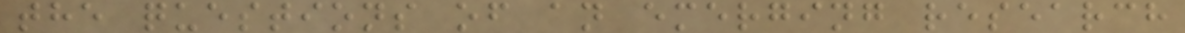the questions of an emerging research
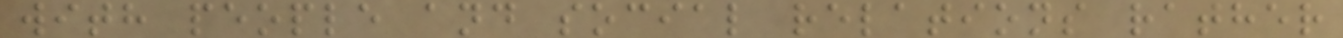with people and social relations rather
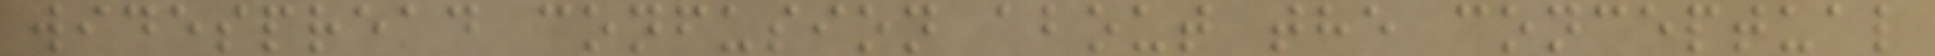widespread confusion about the conceptual
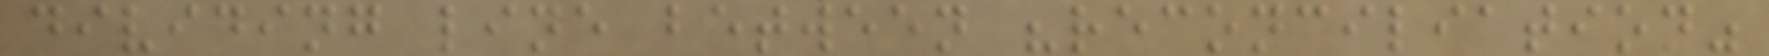dividing line between "reconciliation"
